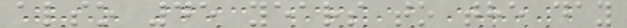also 45 years to the day
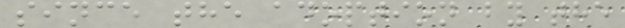since the adoption by the
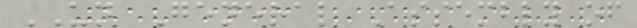UN General Assembly of
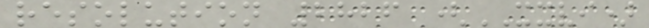resolution 2826 (XXVI)
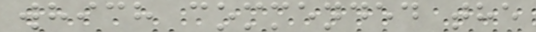which commended the
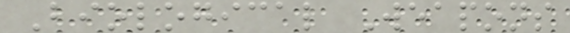Biological Weapons
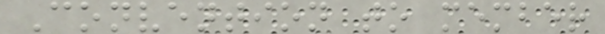Convention to member
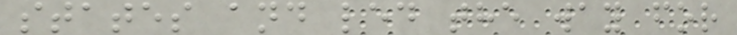states and led the way for
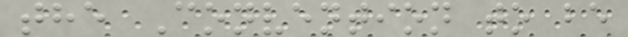the Convention to be
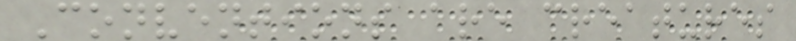Conventions are creatures
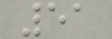51
